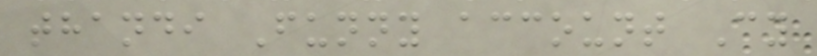thandi Funny account Cy
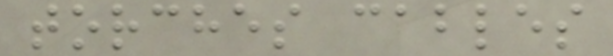torches cables
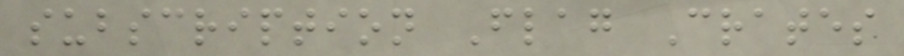subscription Flag Crates
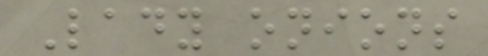Lady onions
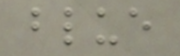blue
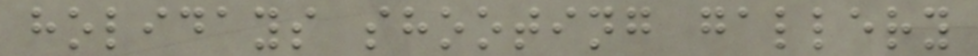holidays shooting gallery
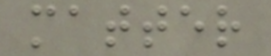matter
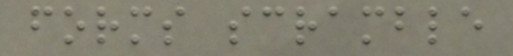forms scramble
